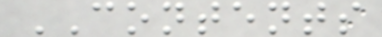CONTENTS
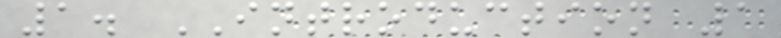1. INTRODUCTION 1
